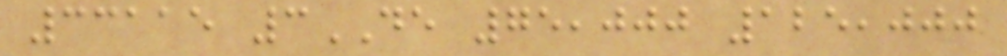33115 3DE 75,000 125,000
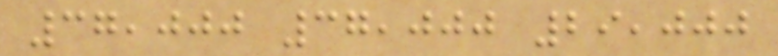37,000 37,000 29,000
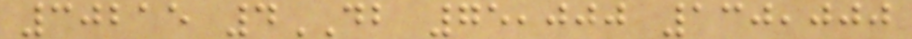30215 4DB 75,000 130,000
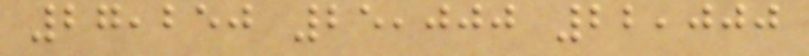27,250 25,000 22,000
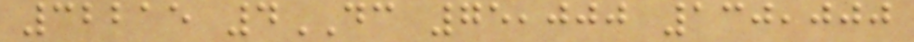32215 4DC 75,000 130,000
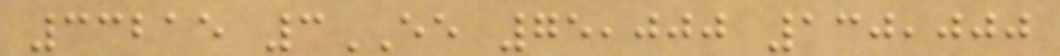33215 3EE 75,000 130,000
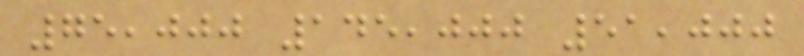75,000 145,000 51,000
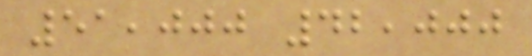51,000 42,000
